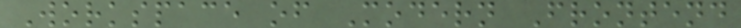Workspace of Modern Frontend
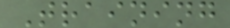Training
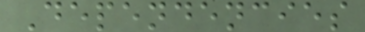Dependencies
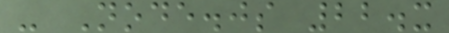- Node.js 22.x
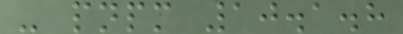- pnpm 10.1.8
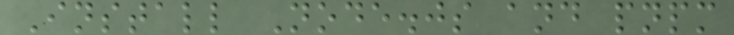Install Node.js and pnpm
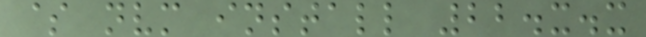$ nvm install 22.x.x
